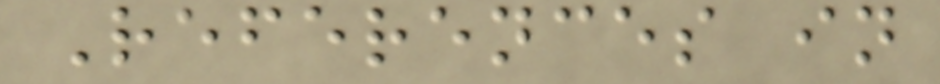References in
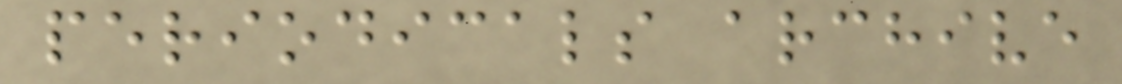periodicals archive
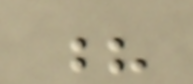?
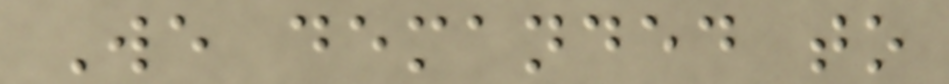We demanded to
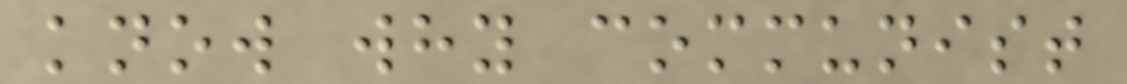know why communist
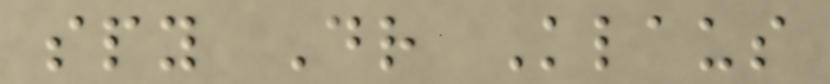spy Dr Klaus
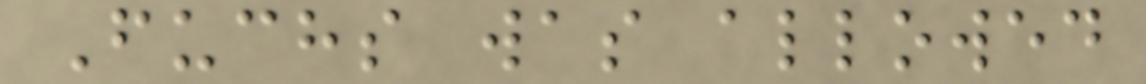Fuchs was allowed
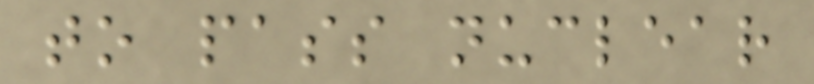to pass nuclear
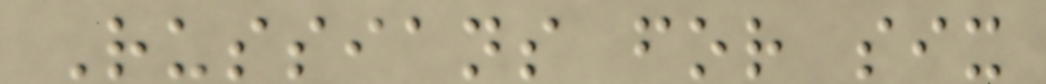Russians for six
